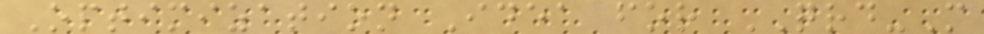Optimization Idea for QRD-M
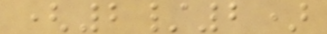(2/2)
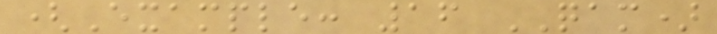(Example: 16 QAM)
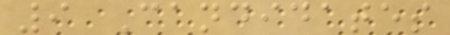9 Candidates
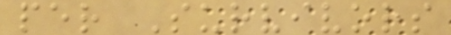per Survivors
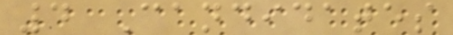4 Candidates
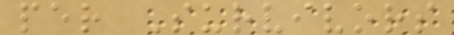per Survivors
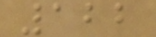122
